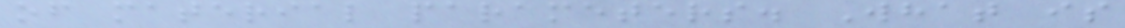of material parameters. What is
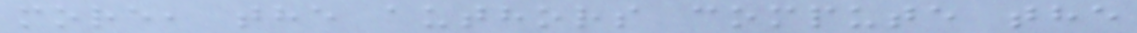more, the authors compute the
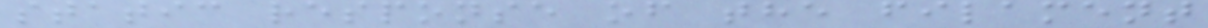static response of the filament
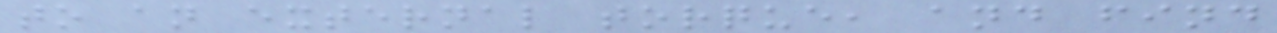to an external torque, and find
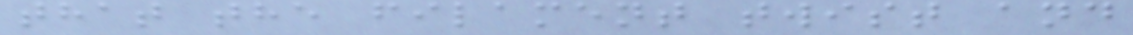that the filament twist and
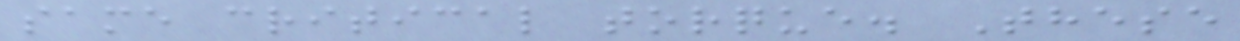same critical torque. These
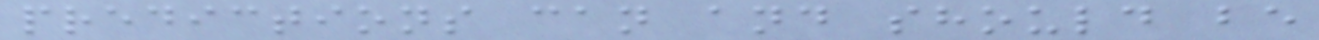predictions can and should be
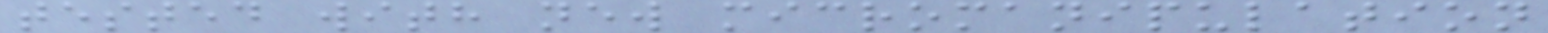tested with new micromanipulation
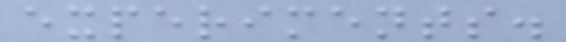experiments.
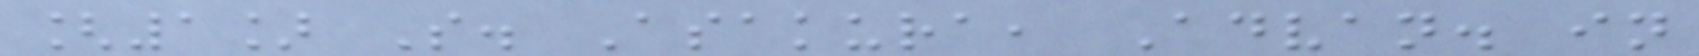[1] S. Asakura, Advan. in
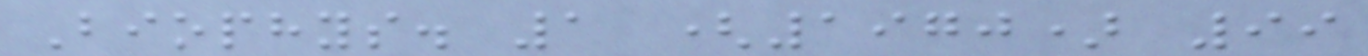Biophys. 1 (1970) 99
